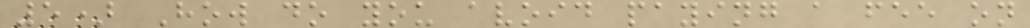5) How do you avoid paying a fee on
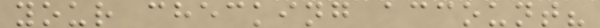your checking account?
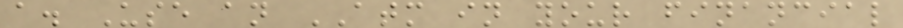a. Use an ATM in your financial
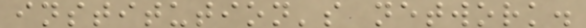institution's network.
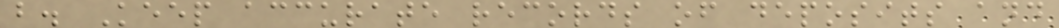b. Keep accurate records of deposits and
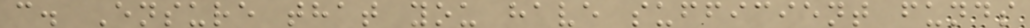c. Ensure that you have sufficient funds
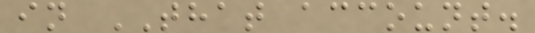in THAT account.
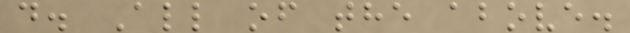d. All of the above.
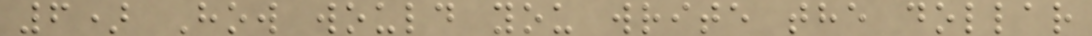6) How would you write the dollar
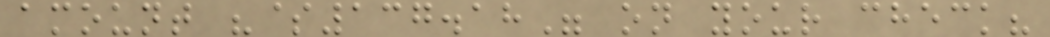amount "$137.18" on your check?
